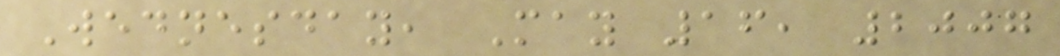Wednesday, May 16, 2007
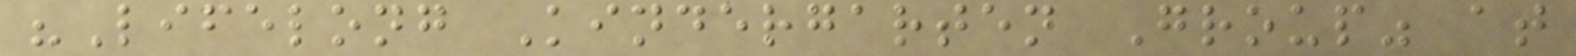"Lifelong Kindergarten Group" at
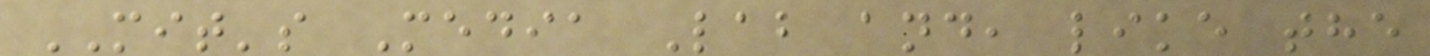MIT's Media Lab and, like the
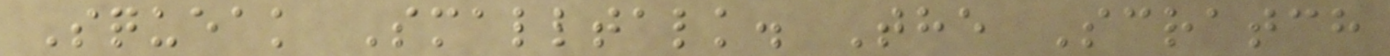Squeak Smalltalk. The Scratch
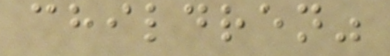children"
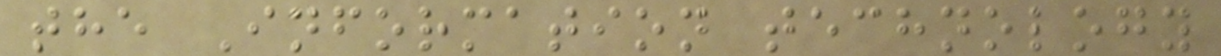the Information technology
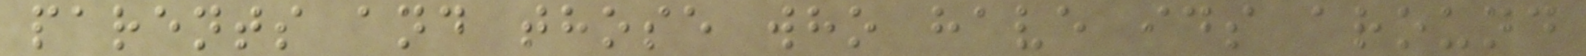parents and those who have ids around
